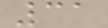31
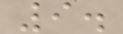9.
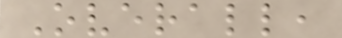Overall,
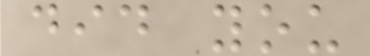did you
